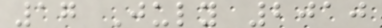17 July 2010
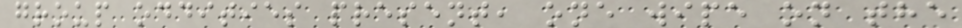group oddities present, one wipe on the
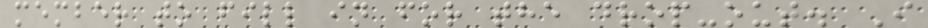member to fill in for the drop-out. I
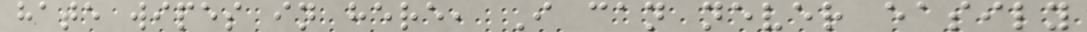hate wipes in here, I can never easily
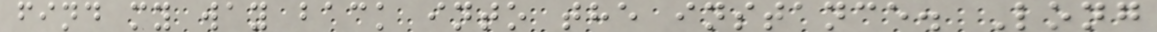find my way back into the instance. Long
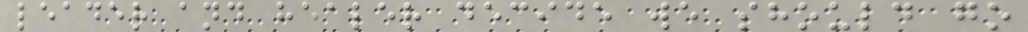leader and healer decide we should go
